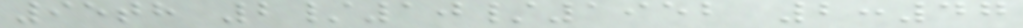95th 2/10/1952 2:47
